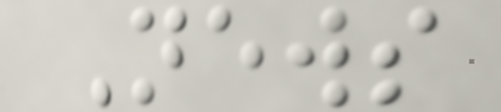News
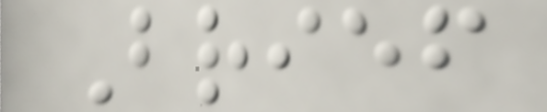Brief
